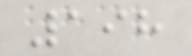198
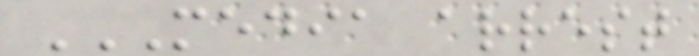MEDIA ARREST
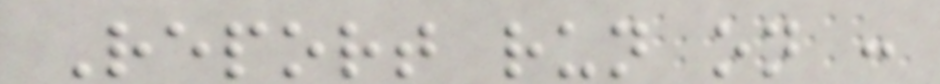Report run on :
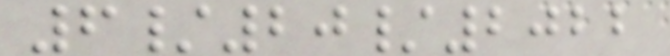6/20/2022
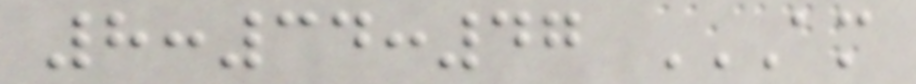8:34:47 AM
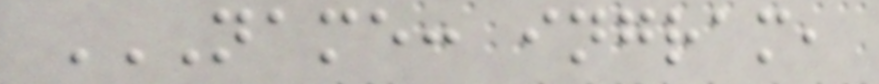NAME: INGRAM,
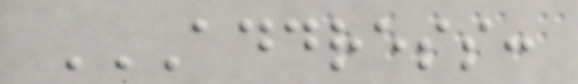ADDRESS:
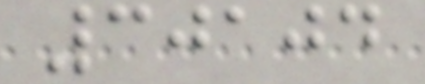30104
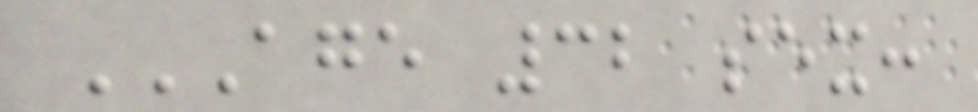AGE 32 SEX:
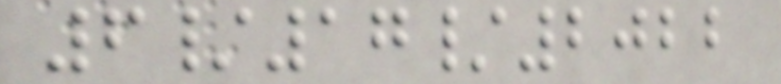6/17/2022
